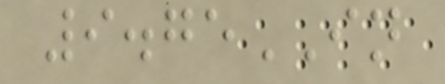9.75IN
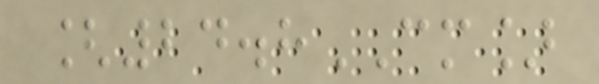[24.8CM]
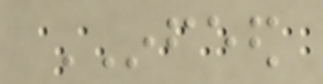INFEED
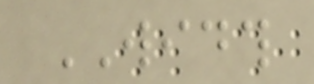WIDTH
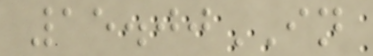15.00IN
